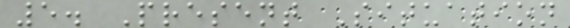5. Present Situation
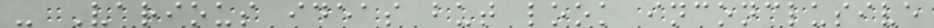- Various ideas but look inconclusive
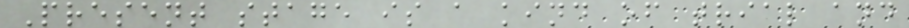Present stage is a kind of trial and
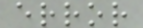error
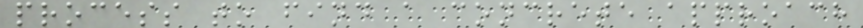process to find a concrete approach
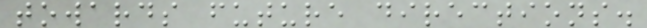towards future directions.
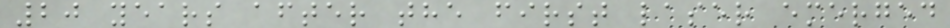20 years after the first laser emerged
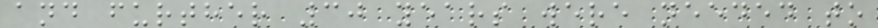and further 30 years were needed to
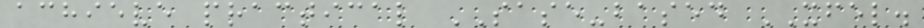achieve practical SASE-based XFEL.
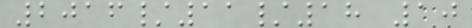2016/11/18 10
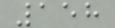158
